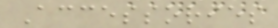Accessories
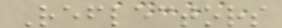Reflectors
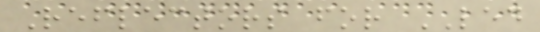Reflectors for LED
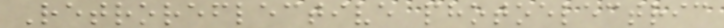Retroreflective photoelectric
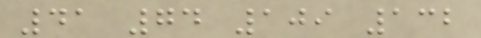41 74 109 132
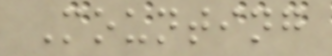Mounting
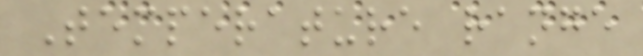Temperature range
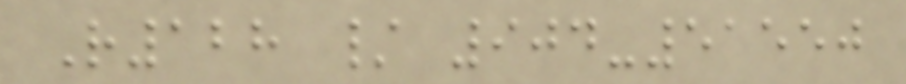R128 / 904-51550
